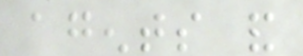agents and
